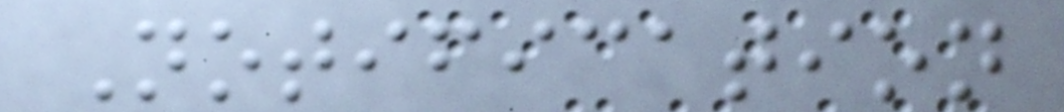Notification
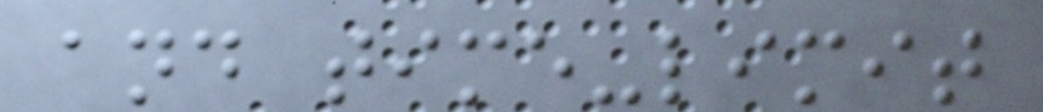and time-limit
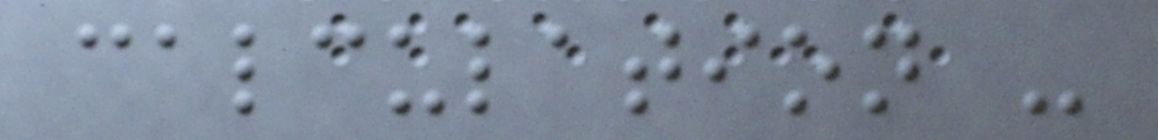calculation -
